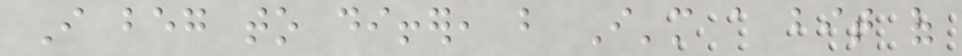I beg to differ, but I'm a bit of
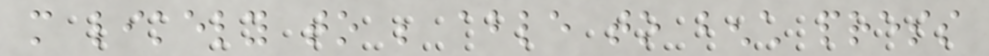more likely to be able to bench press
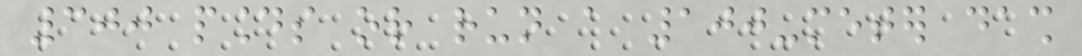300 pounds or run a 100-meter dash
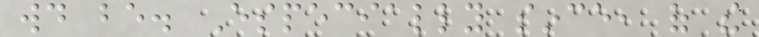would be. Especially since, of the
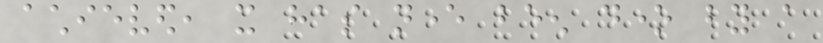achieved, it has never been done by a
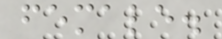female.
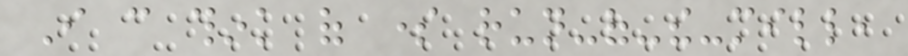I can think of some run-of-the-mill,
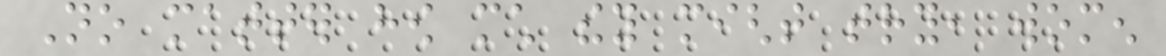No matter how much they might try, women
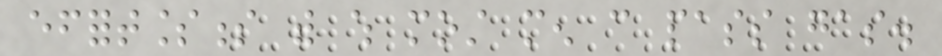effortlessness with which most men can pass gas.
